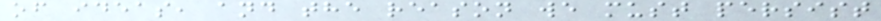of ideas, and the reason we must persist
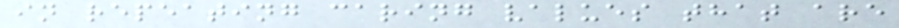in repeating caring values that are
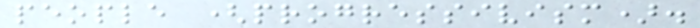people (progressivism).
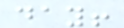day!
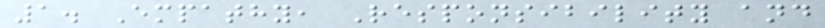1. Empathy, Responsibility and
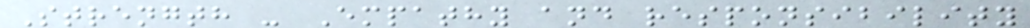Strength - Empathy and responsibility
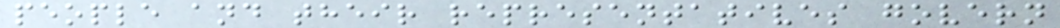people and their representatives govern
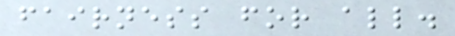fairness for all.
